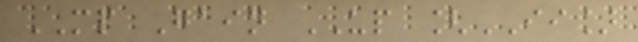MP Gain UP [II]
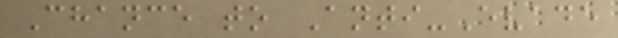Chance to Anti-Evade
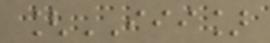[III]
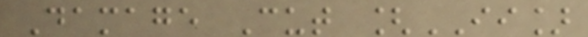Damage Cut [II]
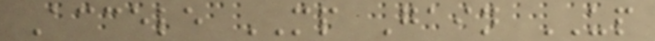Accele MP Gain UP
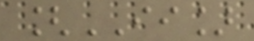[II]
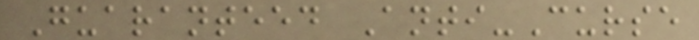Guaranteed Anti-Curse
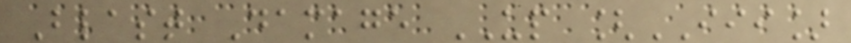Blast Damage UP [III]
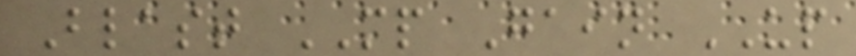Blast MP Gain UP
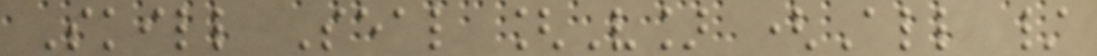Skill Seal [V] (All /
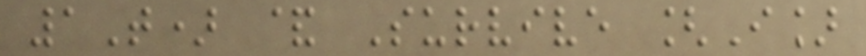1T) & Survive [I]
